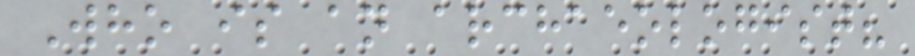Who is an archaeologist?
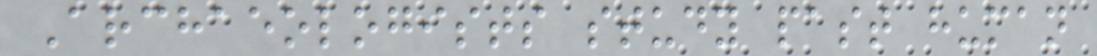Archaeologists study past human
